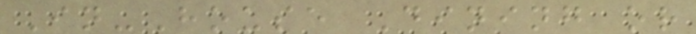In-House Dining or
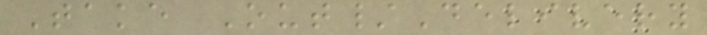Take Out/Delivery
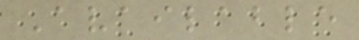Available
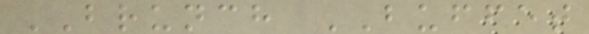BRUNCH BUFFET
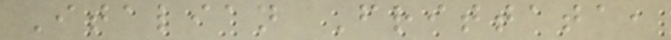Italian Frittata,
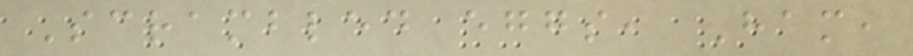Scrambled eggs, Ham,
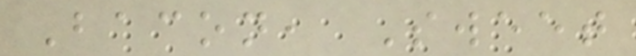Bacon, Sweet
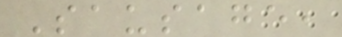Sausage,
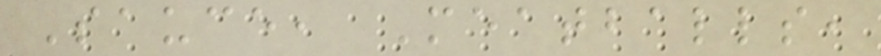Sauce, Meatballs,
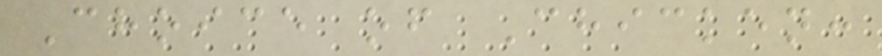Choice of Chicken:
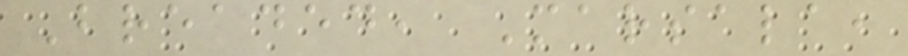Breaded, Marsala,
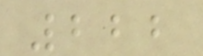222
